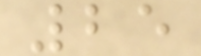25
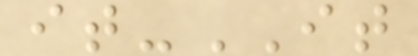it-IT
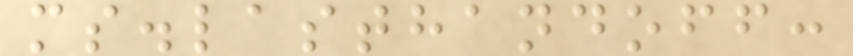ms.lasthandoff:
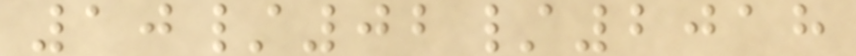10/02/2018
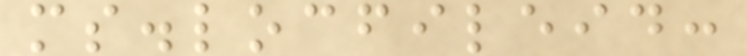ms.locfileid:
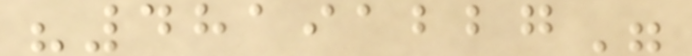"48191227"
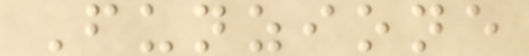Funzione
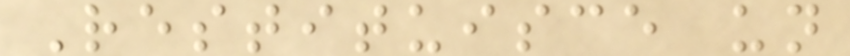Restituisce un
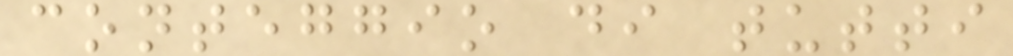conteggio di tutti
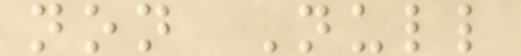non Null
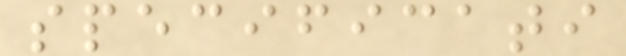specificati
